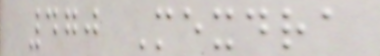470 Mexdra
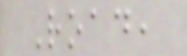Road,
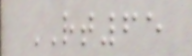RT65
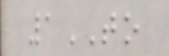1TO
